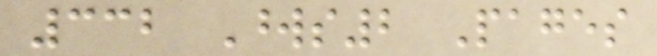332 Words2 Pages
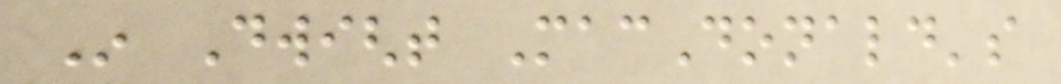In Dwight MacDonald's
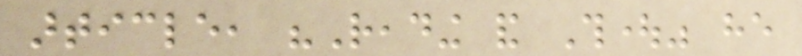article, "Reading and Thought" he
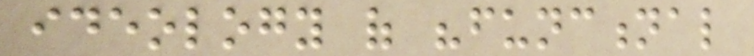ideology of "functional
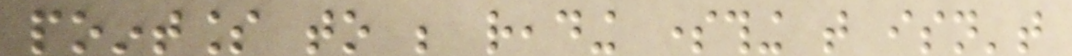pointless to be reading something that isn't
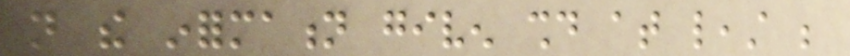not the information given should at least be
